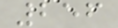256
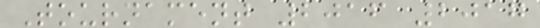Tournament 2016 2017
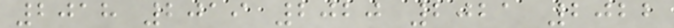2018 2019 2020 2021 2022
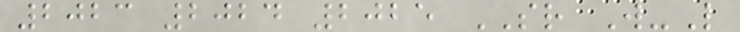2023 2024 2025 SR W-L
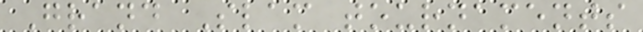Grand Slam tournaments
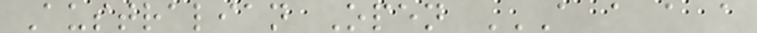Australian Open A A A A
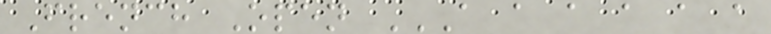French Open A A A A A A
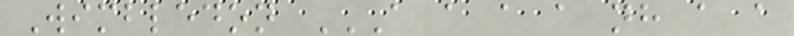Wimbledon A A A A NH A A
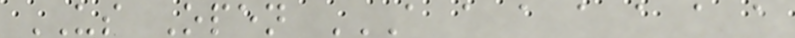US Open A A A A A A A
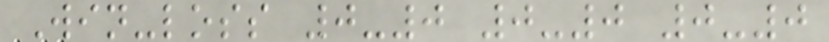Win-loss 0-0 0-0 0-0
